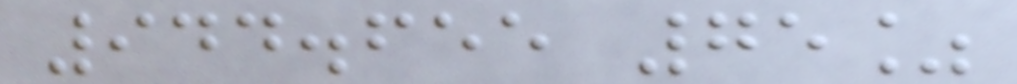944.655 75%
